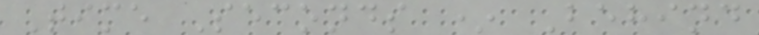Time Seconds * Behind
